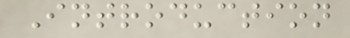Introduction
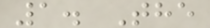1. The
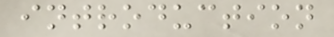introduction
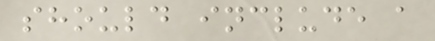should include a
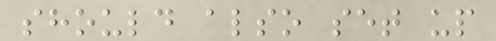should also set up
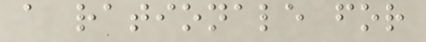a rationale for
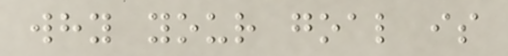why your goal is
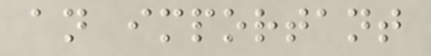an important
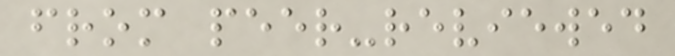from peer-reviewed
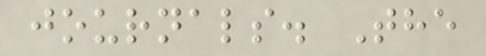journals. The
